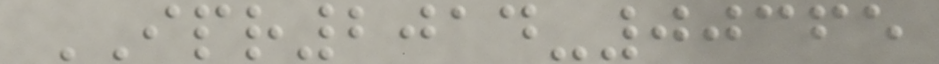IPR2014-00365
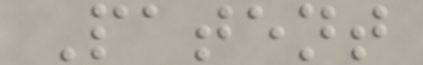Patent
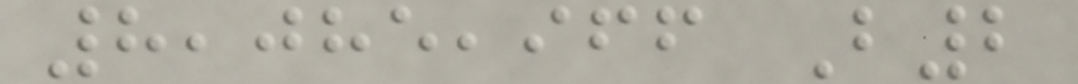8,085,966 B2
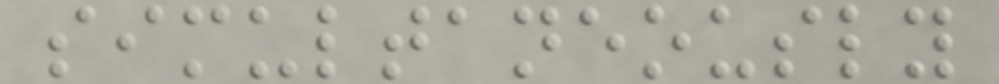simultaneously
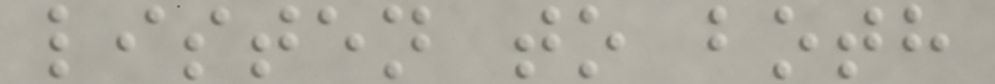listen to both
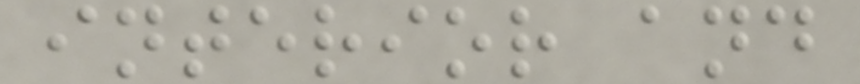interior and
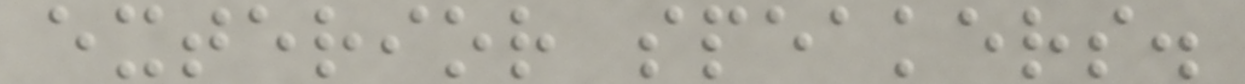exterior speakers.
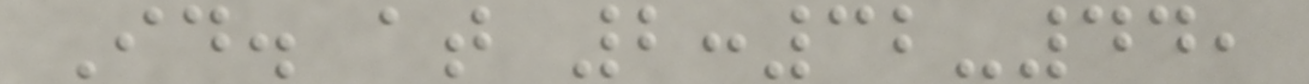Id. at 2:32-44,
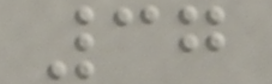37
